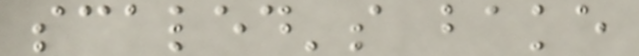scaled's bake
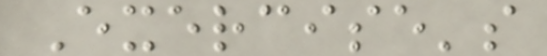Exercise's
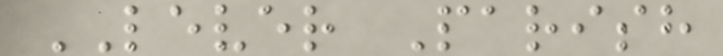LEVER Parish
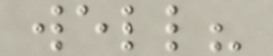well?
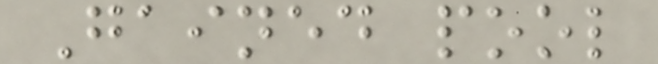Gained pool
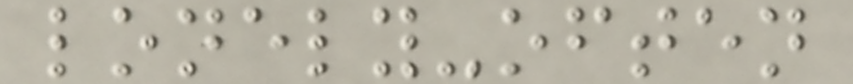lonely-often
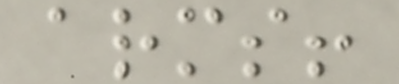arms!
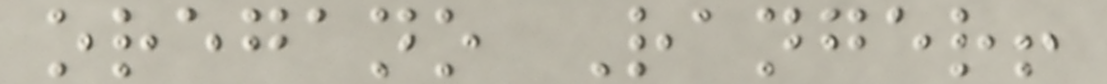oregano Ranger!
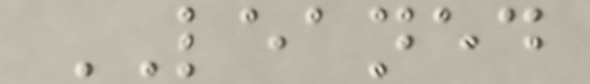LEANED
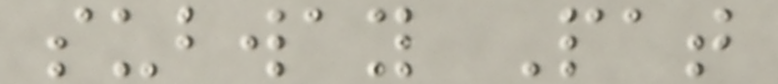subway Pat
